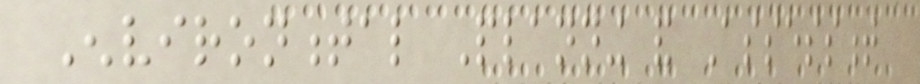Environmental Planning and Assessment
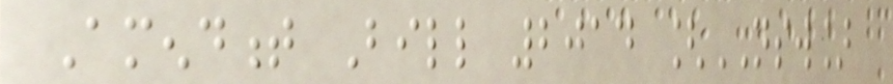Amendment Bill 2014 [NSW]
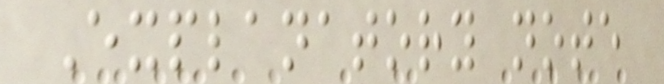Explanatory note
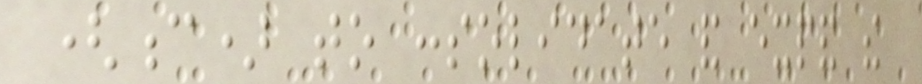(c) to consolidate and expand the
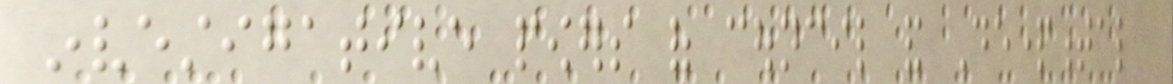investigative powers of council and Departmental
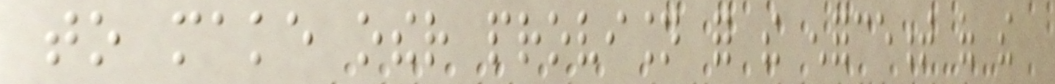to make other provision for the enforcement of the
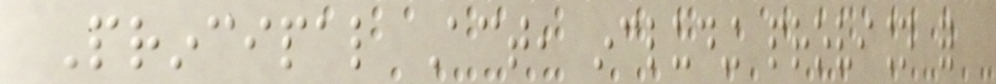Principal Act, including provision for
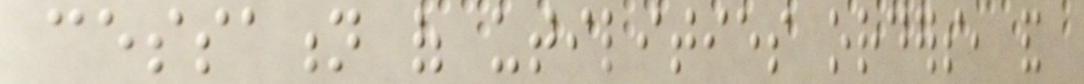cessation of utilities orders, and
